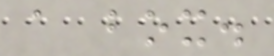a box.
